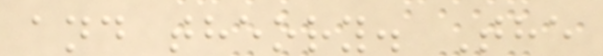and theory. The
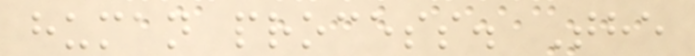human process. The
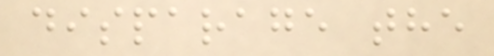disparage the
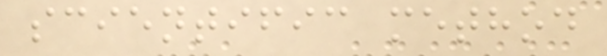scientific method
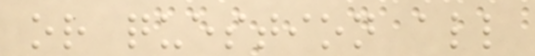or question all
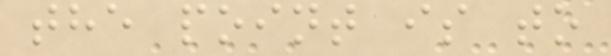the point is to
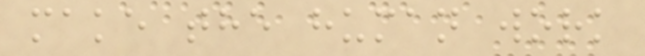make the human work
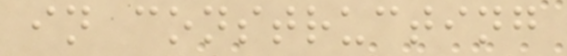in constructing
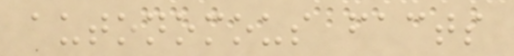autonomous facts
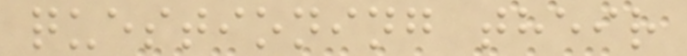questioning their
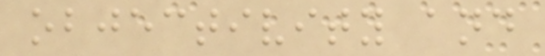objectivity and
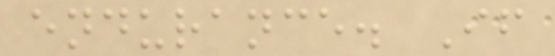endurance. If
